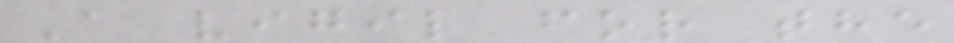A vigil for the
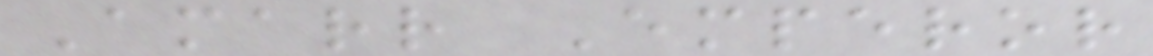Amarr Emperor
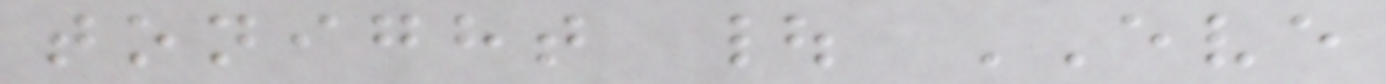tonight | EVE
